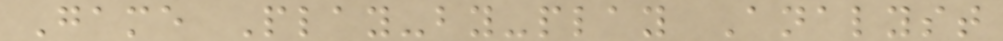Game Play-by-play Analyst
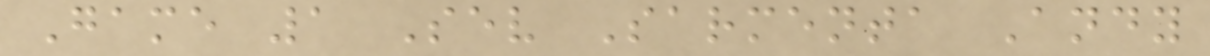Game 1 Sev Sarmenta Andy
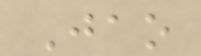Jao
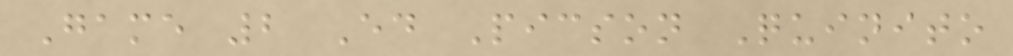Game 2 Ed Picson Quinito
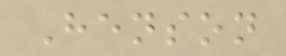Henson
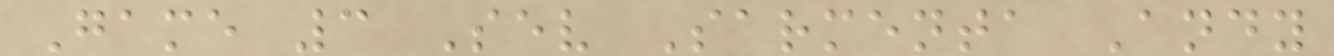Game 3 Sev Sarmenta Andy
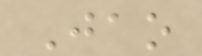Jao
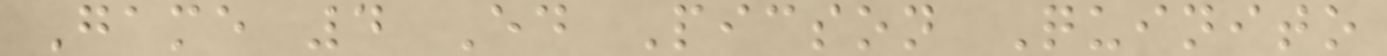Game 4 Ed Picson Quinito
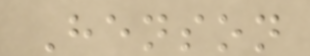Henson
